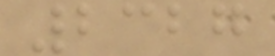2327
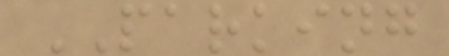PARKING
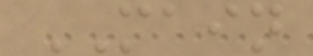MAIN
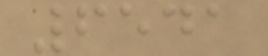6541
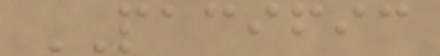PACIFIC
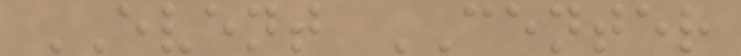EVENT CENTER
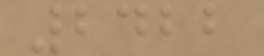2422
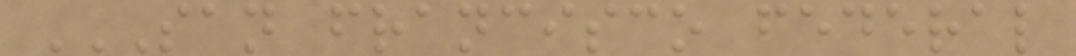SAN FRANCISCO FEDERAL
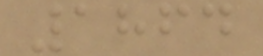1864
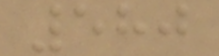580
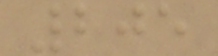205
